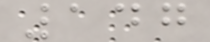147
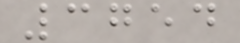3754
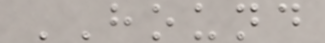HOUND
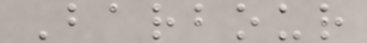Barbour
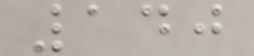140
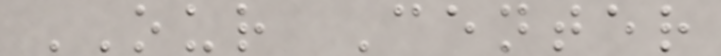OUR Center
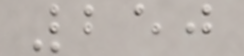250
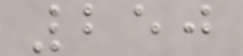250
